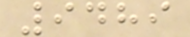9489
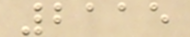2115
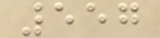557
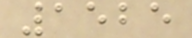1525
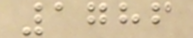1786
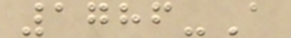1786-A
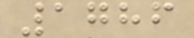1786
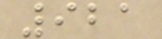921
